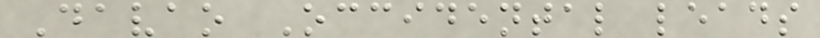Davao Occidental leads
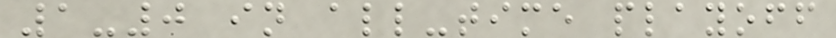1-0 in all-time playoff
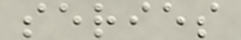series
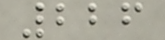226
